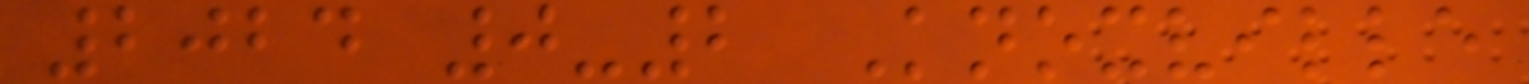2024 0-2 Knoxville
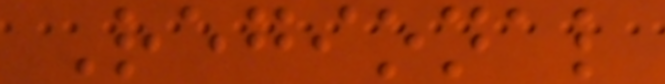Regional
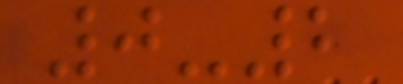0-2
